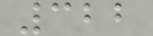322
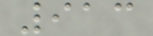913
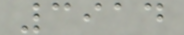3914
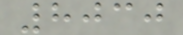8030
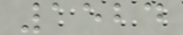1524
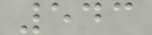543
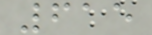615
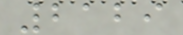2129
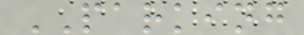PARKING
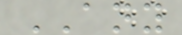ANY
